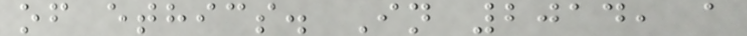of ethics. In 2014, a
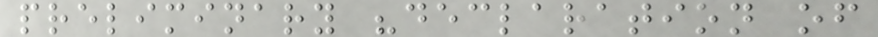preliminary "declaration of
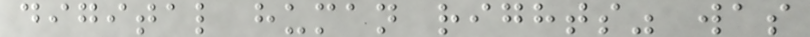digital human rights" was
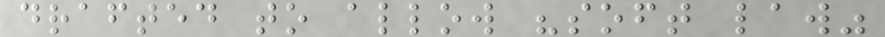drafted to allow "soft law"
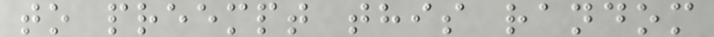to preempt this random
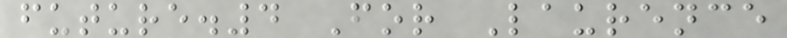future.4 For Laurence
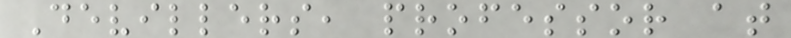Devillers, professor at
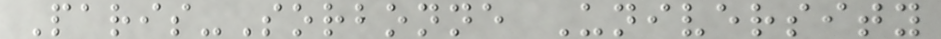Paris-Sorbonne University
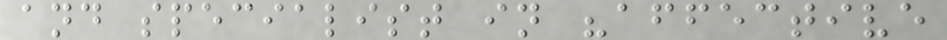and specialist in "affective
